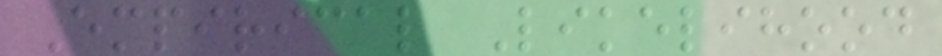Empirical Likelihood
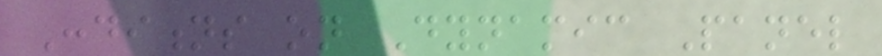Conditions on Dynamic Panel
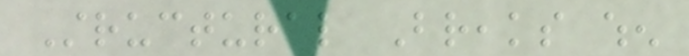Structural Breaks when
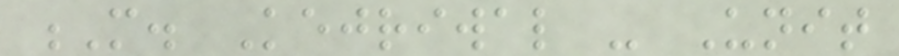M. Kejriwal - Unit
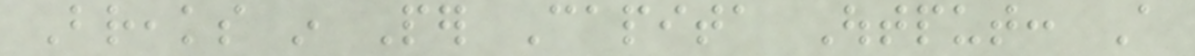Breaks in Per Capita Output: A
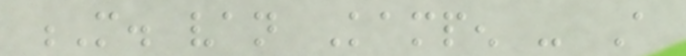M. van Kampen - A
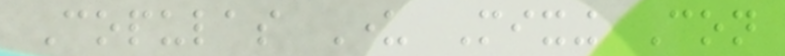Copulas Under Mixing Con
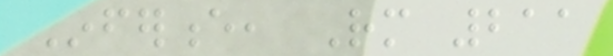Inference, Rm 211
